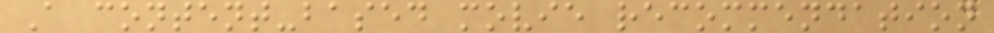A content-based movie recommendation
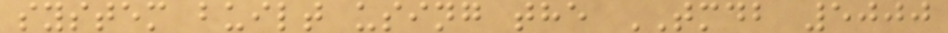system built using the TMDB 5000
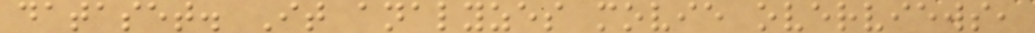dataset. It analyzes movie overviews,
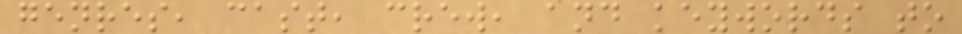genres, cast, crew, and keywords to
